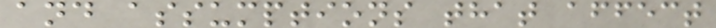and assumptions that affect
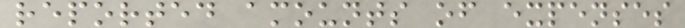reported amounts of expenses
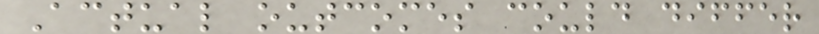Actual outcomes could differ
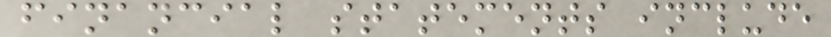financial statements include
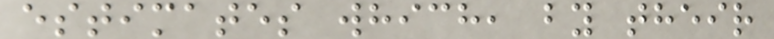estimates which, by their
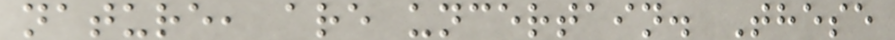nature, are uncertain. These
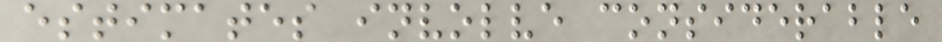estimates involve considerable
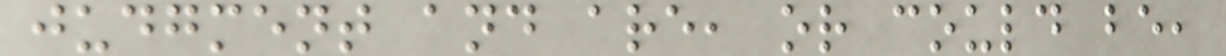judgment and are, or could be,
